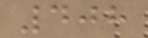408
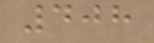408
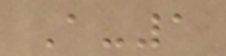A-1
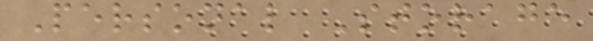Personal Storage
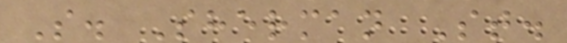S. Sherman St.
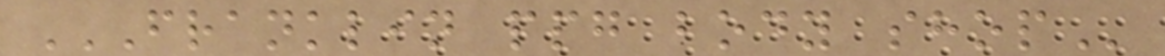FRANKLIN PPG BODY SHOP
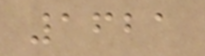1621
